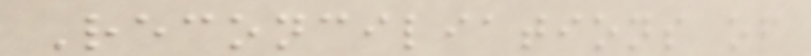Reconciliations of
